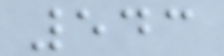543
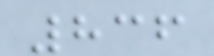836
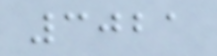3021
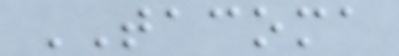TACOMA
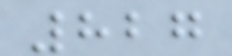827
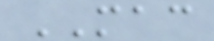MAC
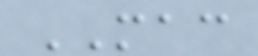MAC
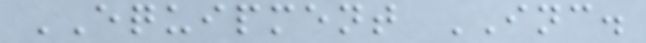EQUIPMENT INC.
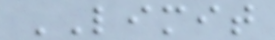LIMIT
